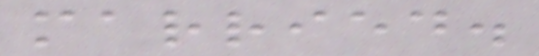married.
